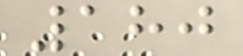180
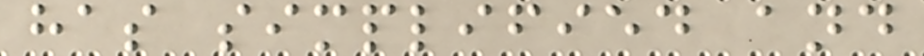has simplified and
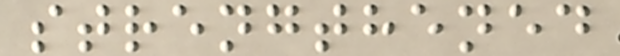strengthened
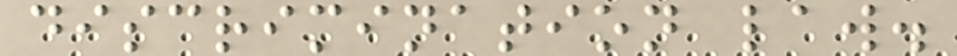discrimination law.
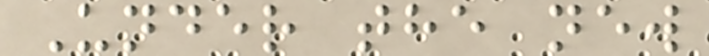Under the new
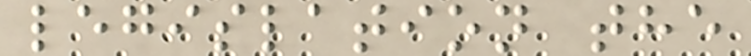legislation the
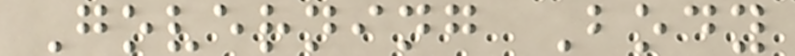Governing Body
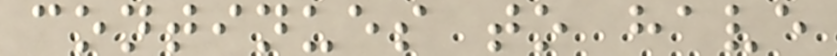continues to have
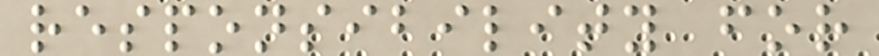responsibility for
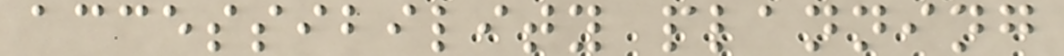accessibility planning
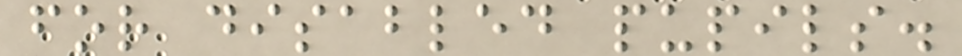for disabled pupils.
